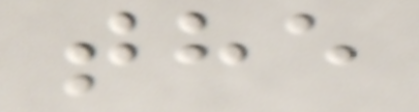the
